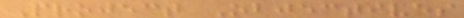Project Objectives
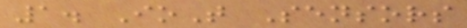1. IoT Sensors
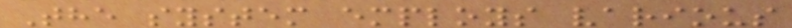The system employs various
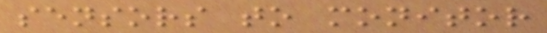sensors to monitor
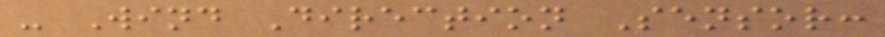- Wind Direction Sensor:
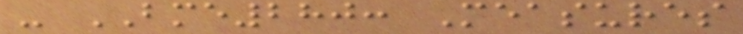- BME280: Measures
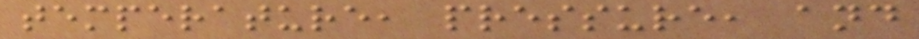temperature, pressure, and
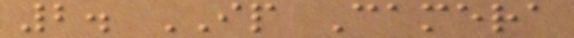2. IP Camera
